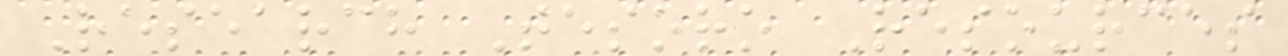Research Tesoro Resources
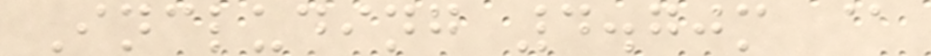Including 4.70m @
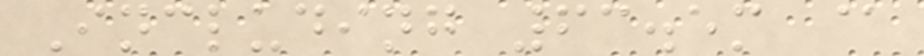Including 63.5m @
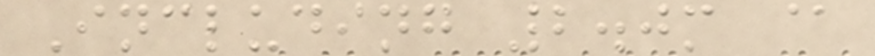Including 2.0m @
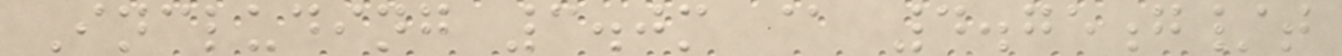Including 3.0m @ 4.75g/t
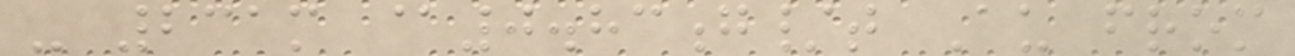- 231m @0.83g/t Au from
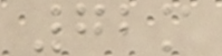72m
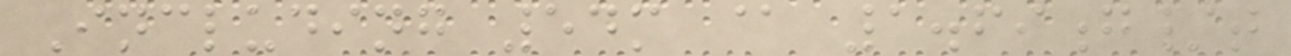Including 54m @ 1.69g/t
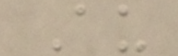Au
